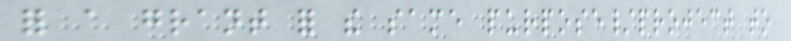for a grant for the same purpose/project to
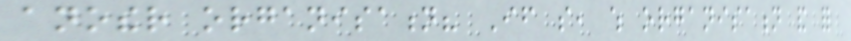another organisation? If so, which organisation and for
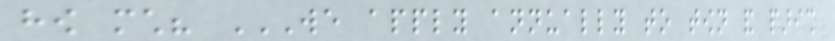how much? WE APPLY ANNUALLY TO TOWN AND PARISH
